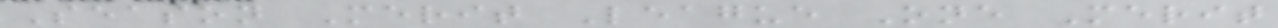Season Merit League One Merit
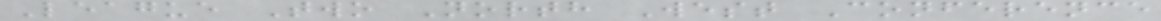League Two North West Conference
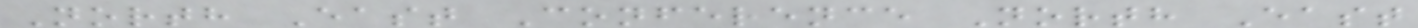North East Conference North East
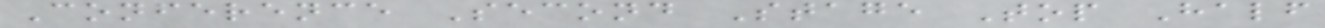Conference Second Stage Top Half
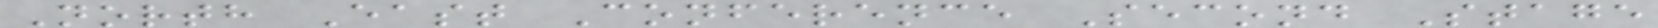North East Conference Second Stage
